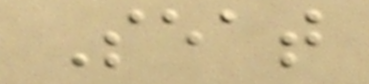Seat
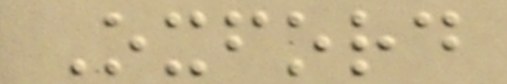Oxford
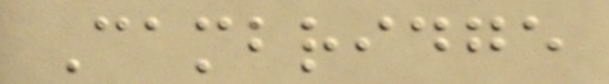Cambridge
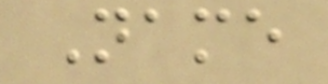Name
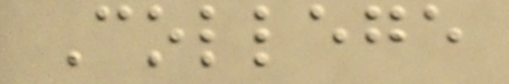College
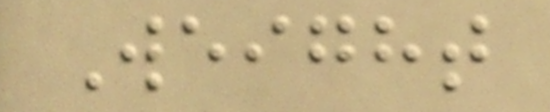Weight
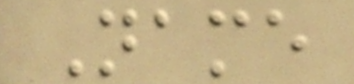Name
